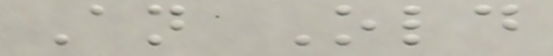An Old
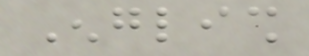English
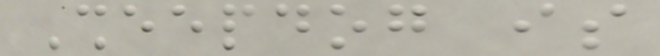Sheepdog is
